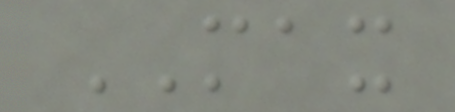MAX
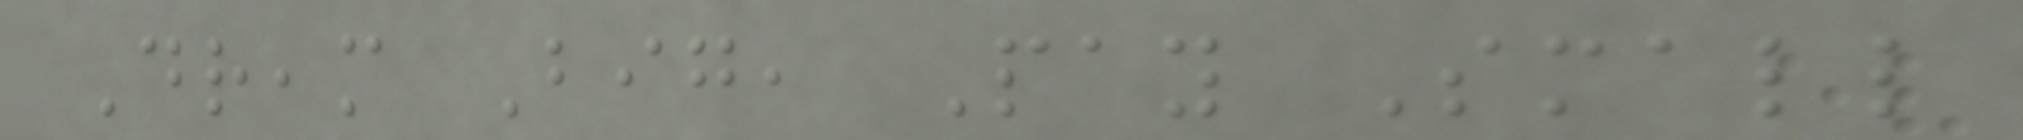Dream Big, Pay Small
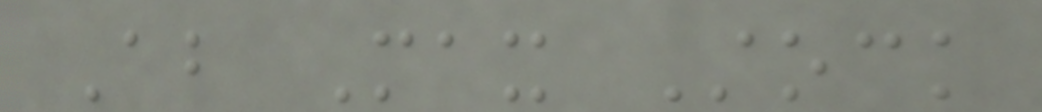About Max Stock
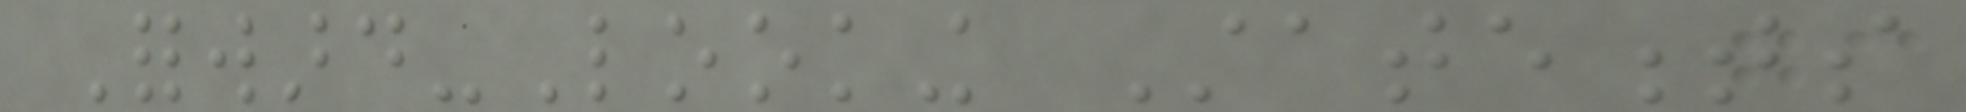Forward-Looking Statements
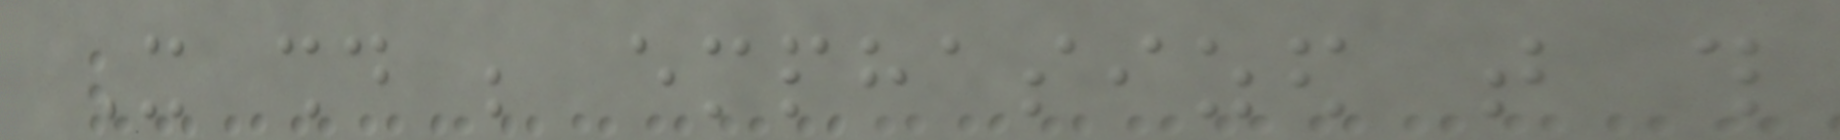It should be emphasized that this
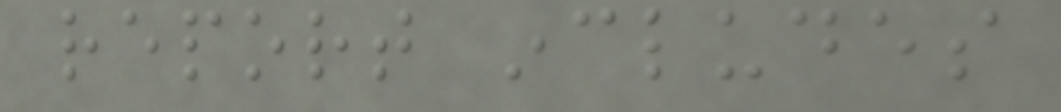report includes
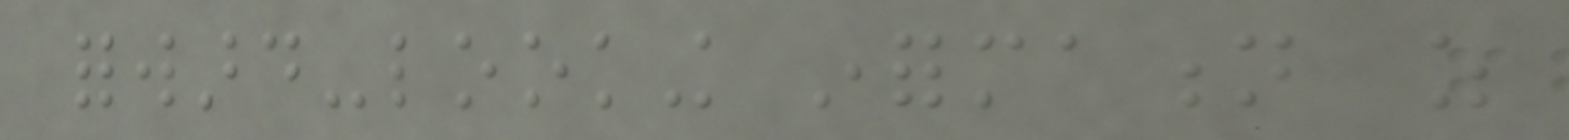forward-looking information as
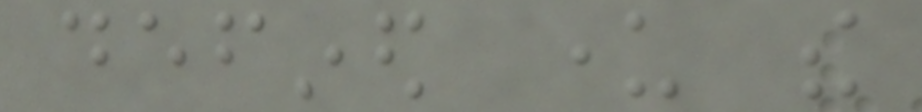defined under the
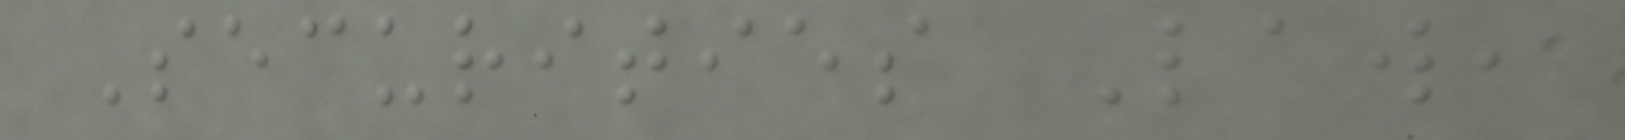Securities Law,
